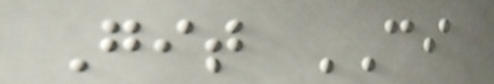Git CI
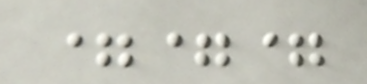===
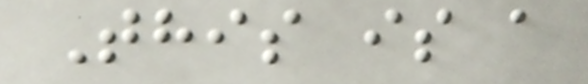This is a
